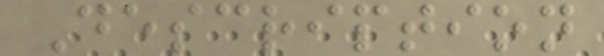Description
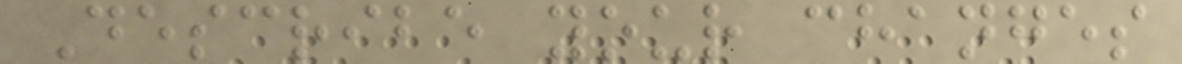Describe your changes
